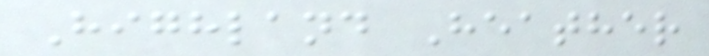Highland Heather
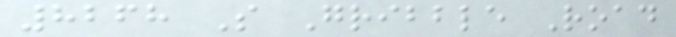8268 S Gribble Road
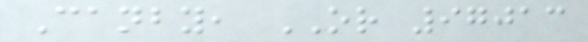Canby, OR 97013
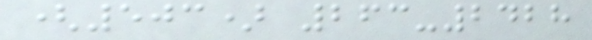(503) 263-2428
